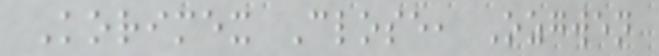Korimex Close, Ozgwen
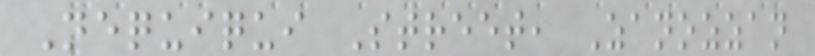Nequiqui Street, Zanozzan
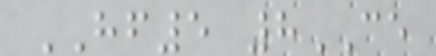HF5 8CE
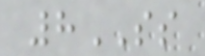8SS
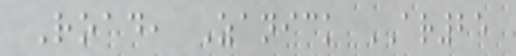Road, Zanick AR25
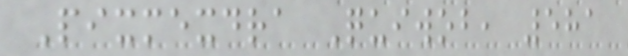Pixmexdra Quiwob, 581
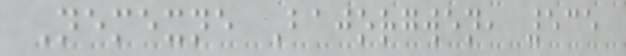Nemexne Bajorgwen, 535
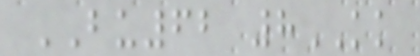BU62 8KK
